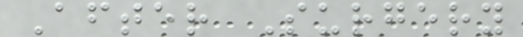After Surgery
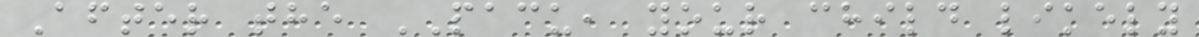After the PACU, your child likely
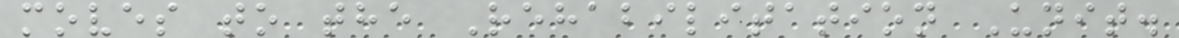moves to the Rehabilitation Unit.
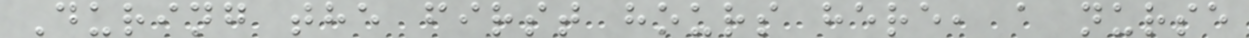During the first hours here, a nurse
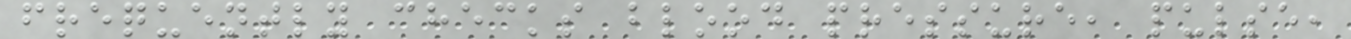frequently checks blood pressure, pulse,
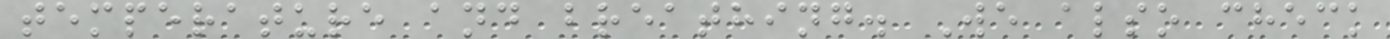temperature and breathing. We also check
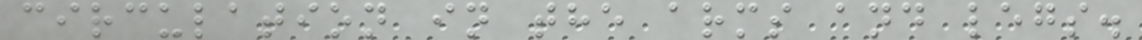circulation in the arms and legs.
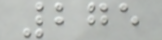275
